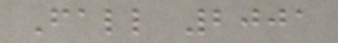Fall 2001
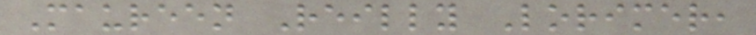Maureen Reilly Lorimer,
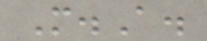M.A.
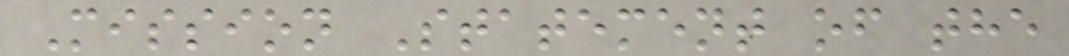Mission Statement of the
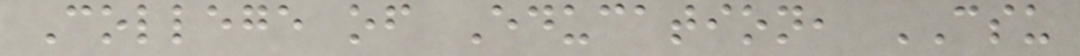College of Education, CSU
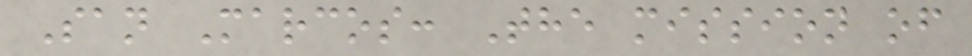San Marcos: The mission of
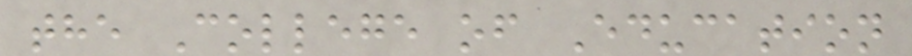the College of Education
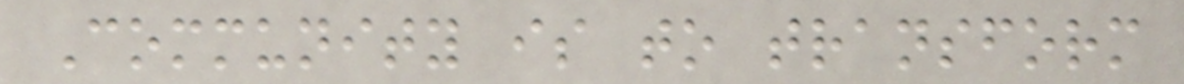Community is to transform
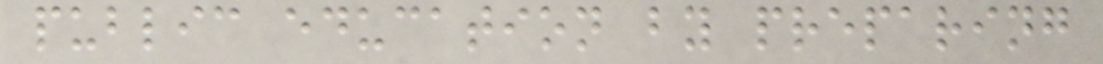public education by preparing
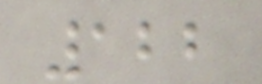122
